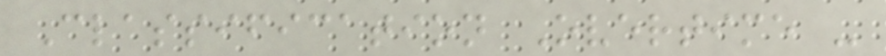Classification Overtime -
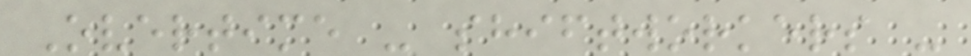Overtime - shiftworkers -
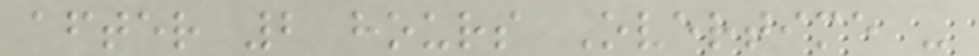after 2 hours Overtime -
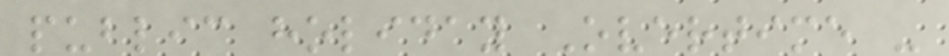public holiday Overtime -
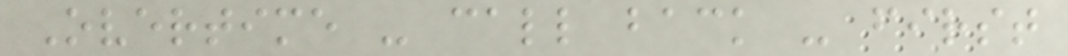Overtime - call back - first
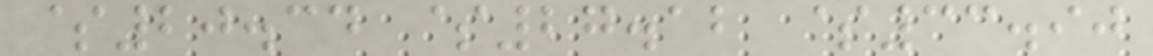$20.34 $27.12 $33.90
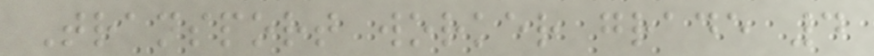Transport worker grade 4
